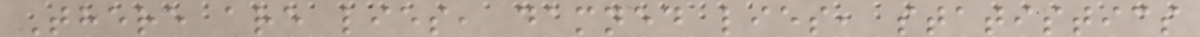There are lies, damned lies, statistics
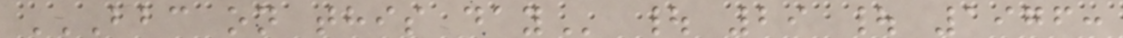BBC ON THIS DAY | 29 | 1976:
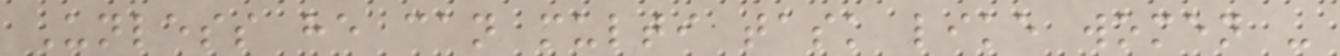Unless he can multi task like women -
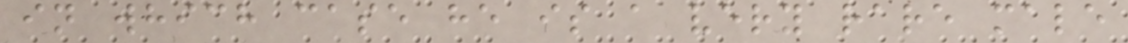in which case he is a very rare male
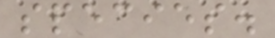species.
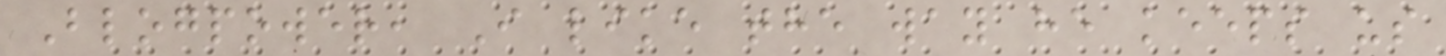Blogpower, I like the way he keeps us
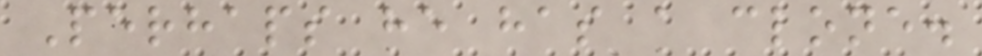Perhaps he has a clone.
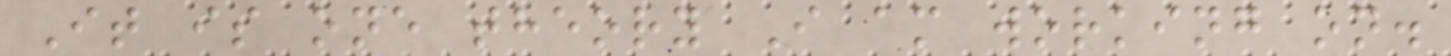It is one theory I am working on.
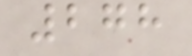278
